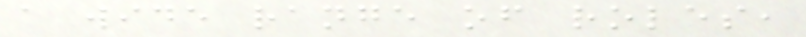a wide range of roles,
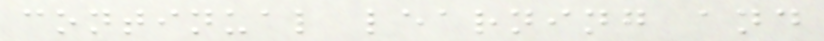continual learning and
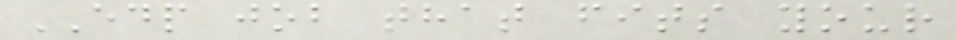EDP job that fits your
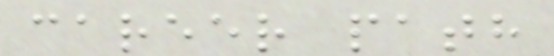career path
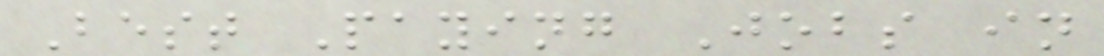Best Paying Jobs in
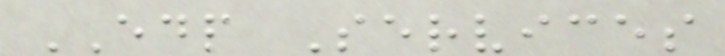EDP Services
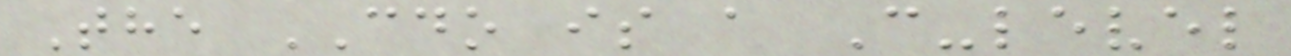The CDO is a C-level
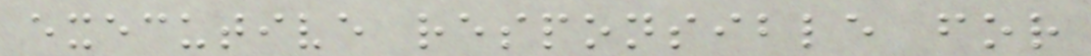executive responsible for
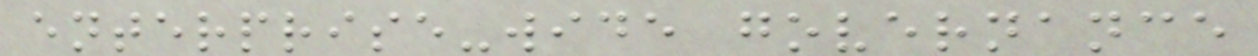enterprise-wide governance
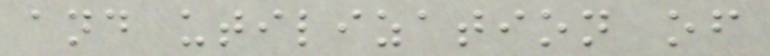and utilization of
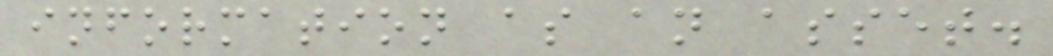information as an asset.
